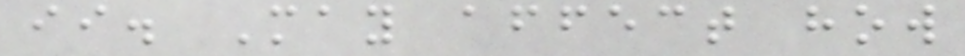ii. May affect how
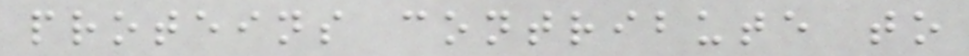proteins contribute to
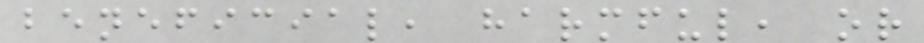beneficial, harmful, or
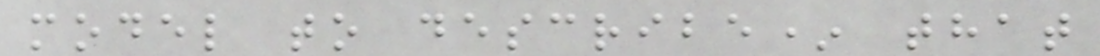model to describe* that
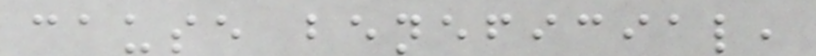cause beneficial,
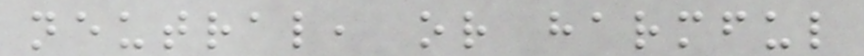neutral, or harmful
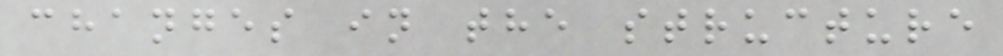changes in the structure
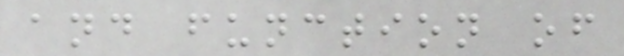and function of
